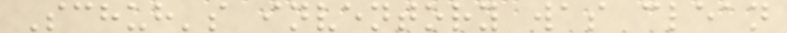Schuh's inventory was clean
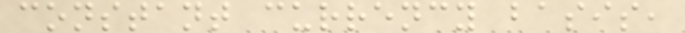constant currency basis,
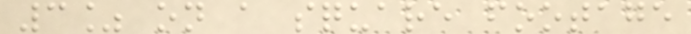3% on a square footage
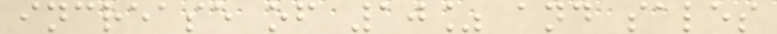increase of 10% and sales
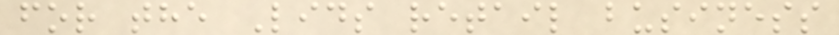for the Lids retail business
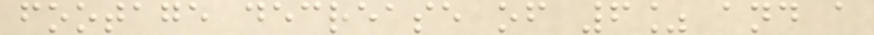footage decrease of 6% and a
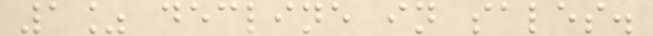1% decline in sales.
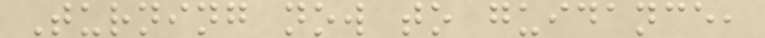Turning now to guidance,
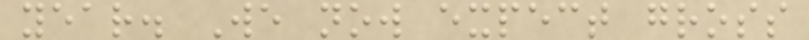year. We now expect gross
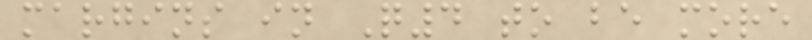margins in Q4 to be more
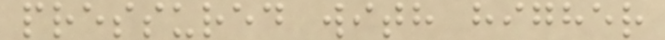pressured with higher
